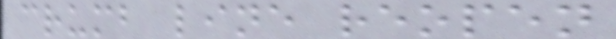crumb line reopen
